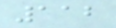112
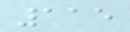115
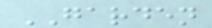GARDEN
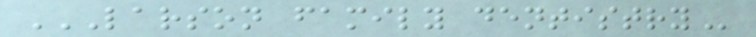LARSON FAMILY DENTISTRY
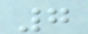7
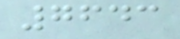7643
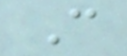C
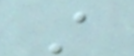A
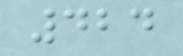424
